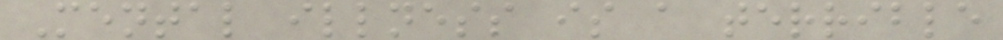Mental illness is a terrible
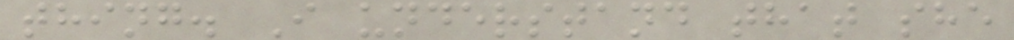thing. I understand that she
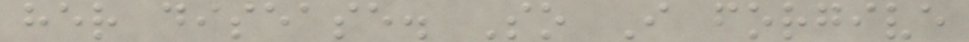her disease. So I forgive
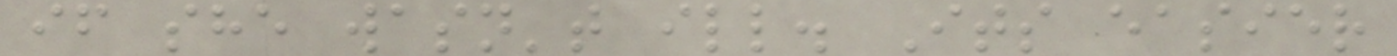if she wasn't ill. Its easier
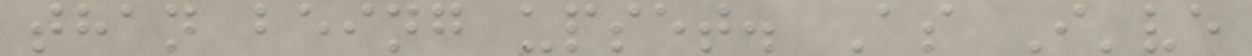than being upset. As I've
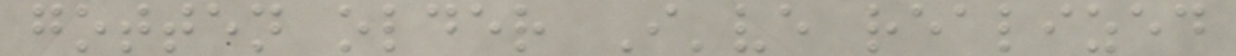gotten older I've realized
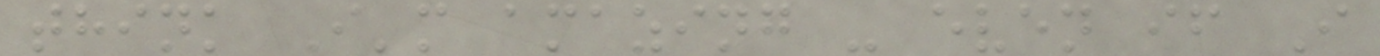think I'm amazing - even if I
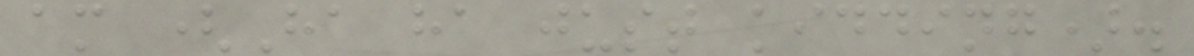am (Ha ha just kidding).
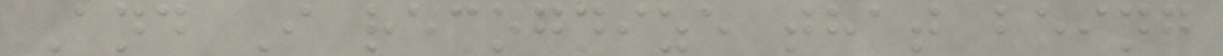And I recognize that being
